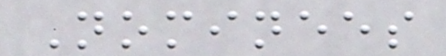Nominees
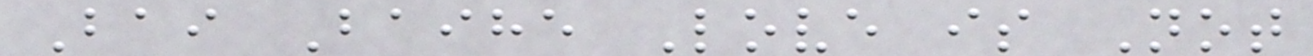Bai Baihe Love is Not
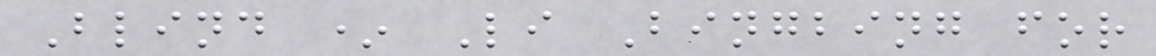Blind * Li Bingbing for
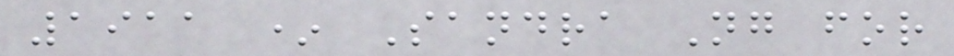1911 * Sandra Ng for
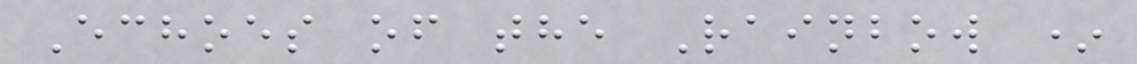Echoes of the Rainbow *
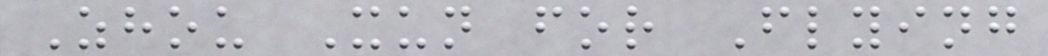Zhou Xun for Flying
